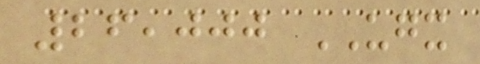26,000 UGX
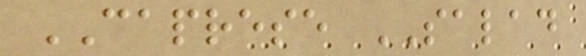CAPRESE SALAD
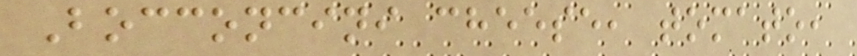Bocconcini cheese, tomato,
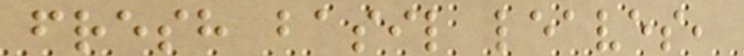fresh basil leaves,
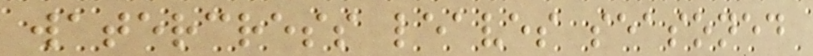watercress leaves seasoned
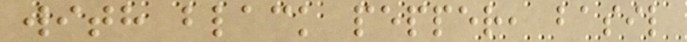with black pepper, basil
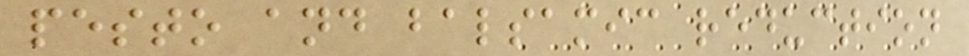pesto and balsamic reduction
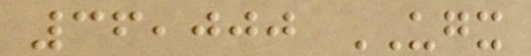36,000 UGX
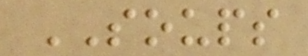SOUPS
